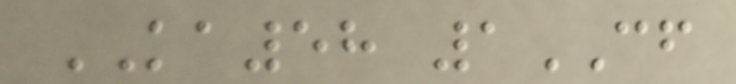KA58 1CF
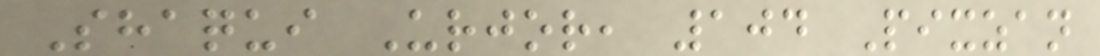Shaqui Urjor, 104 Pixzan
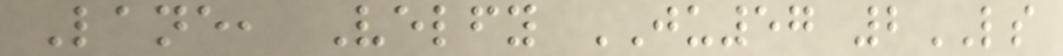Lane, Velfy JU57 2LS
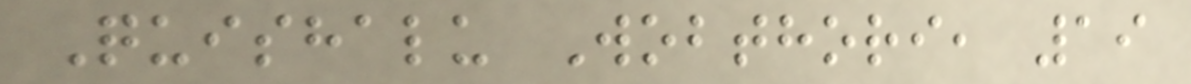Quishalu Wobthori, 19
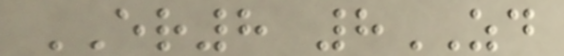ER8 8ZD
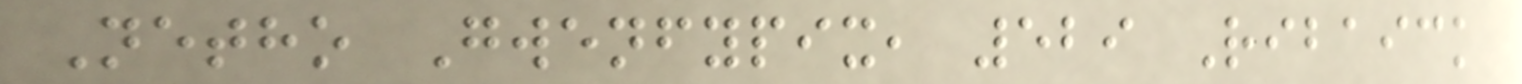Netho Gwenfypix, 529 Ribaick
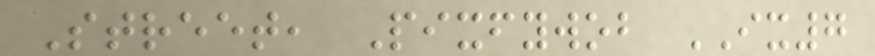Street, Pixfywob IX7
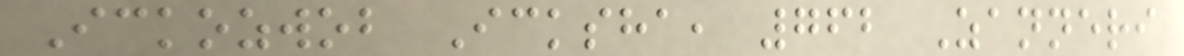Ickozwob Icksha, 762 Zanneri
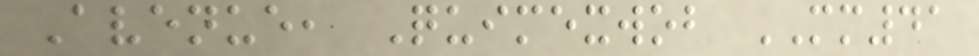Avenue, Quimexwob MM41
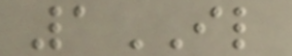1IL
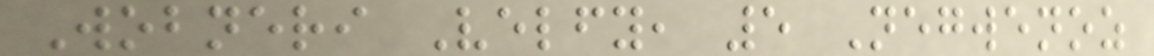Wobneri Velfy, 5 Negwenoz
